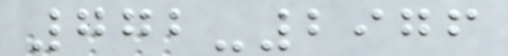772-2976
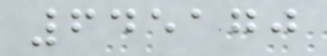645170
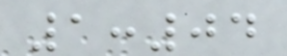1:04
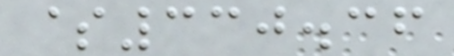$330.36
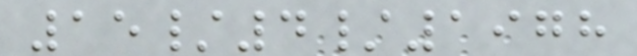15/4/1978
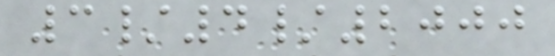3/4/2000
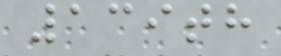139th
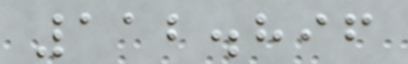112.896
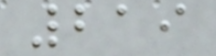219
